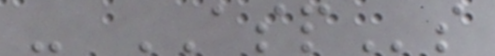- ASPs
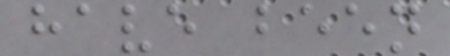have been
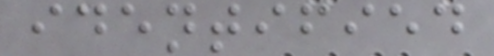identified
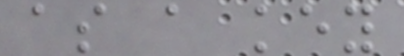as a key
